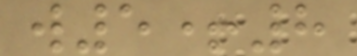w5+8
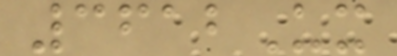3612Ux
